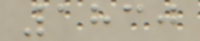1830
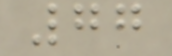77
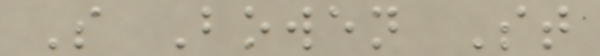S Bowen St
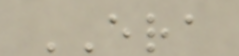ERA
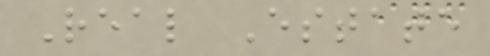Real Estate
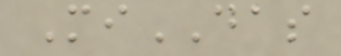MiDAS
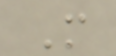M
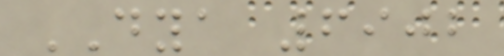DYA 6902
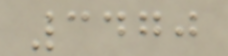3470
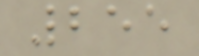255
